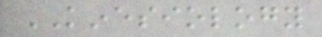KINESIOLOGY
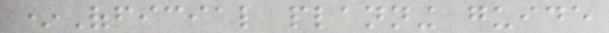*Official planning guide
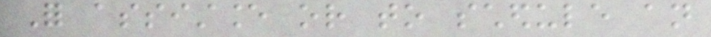For assistance or to schedule an
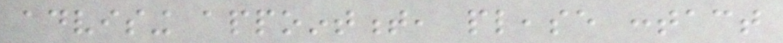advising appointment, please contact
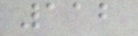112
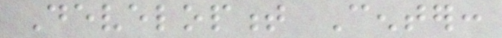Development Center:
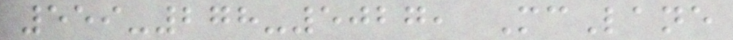559-278-5027, McLane
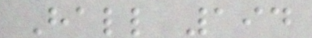Hall 194
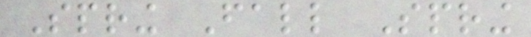Spring Fall Spring
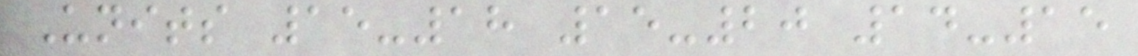Units 15-18 15-20 14-15
